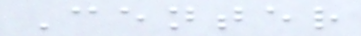Center
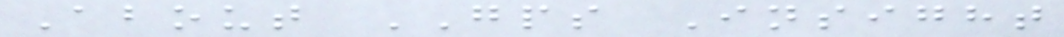About GPS Insight
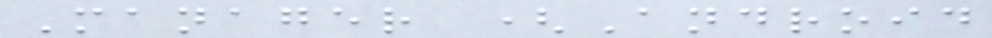Manager (Android
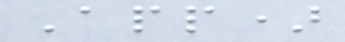App)
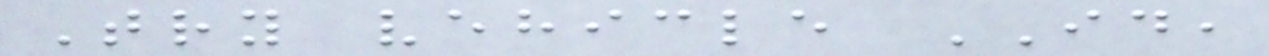Try vehicle ID,
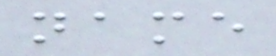name
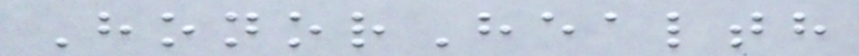HonorHealth
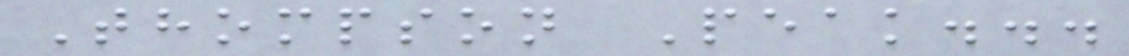Thompson Peak...
